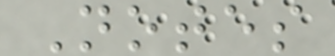Notes
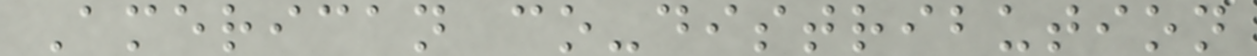American co-distribution
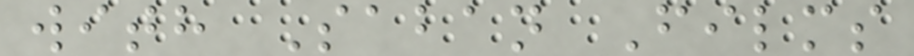with Saban Films
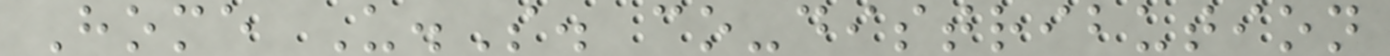Home U.S. co-distribution
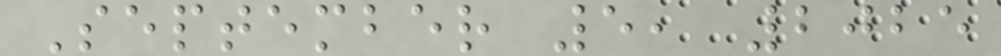September 5, 2025
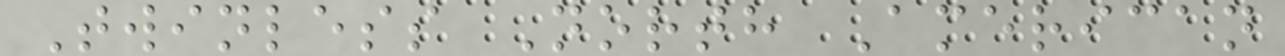Twinless North American
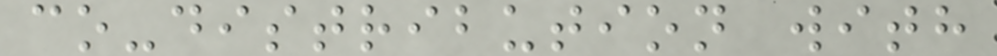co-distribution with
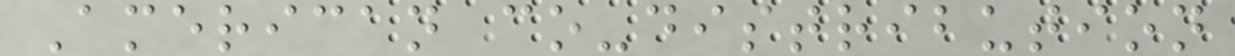American co-distribution
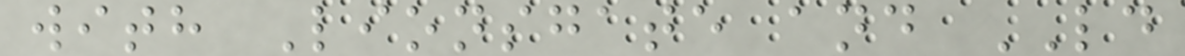with Lionsgate and LD
